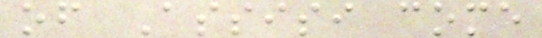of Assisi come
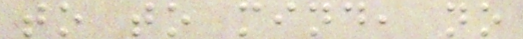to to mind, no
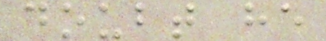doubt he
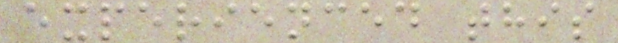experienced this
